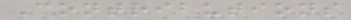Contributions
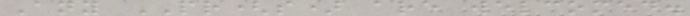Any PR(s) are welcomed.
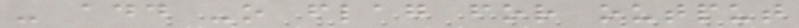- add -o flag for output
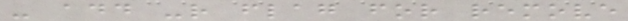- add -r flag for remove
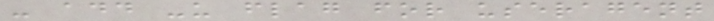- add -u flag for useragent
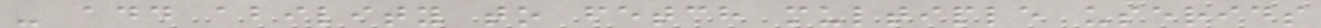- add ability to fetch multiple userids
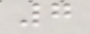7
